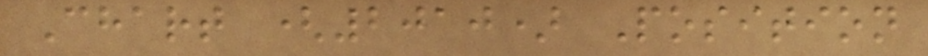Chart (2010) Position
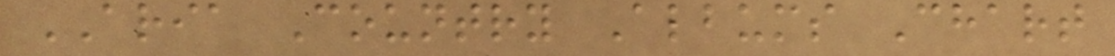ARIA Country Albums Chart
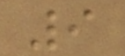9
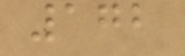172
